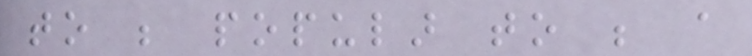to be popular to be a
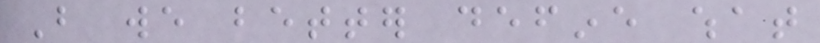But we better define what
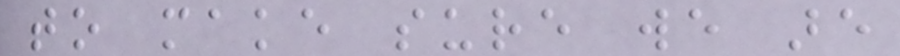to make sure we are
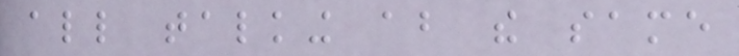all talking about the same
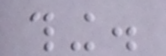thing.
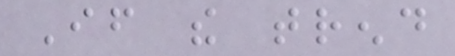If the trend
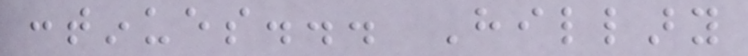continues... Hillary
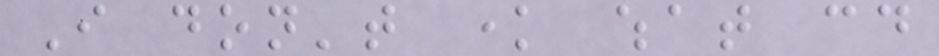I don't know what could
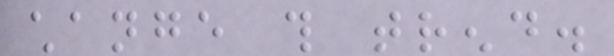change this trend.
